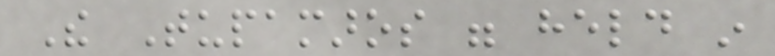The Tupamaros were held in
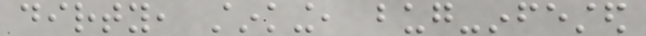dirty, stinking, bug-infested
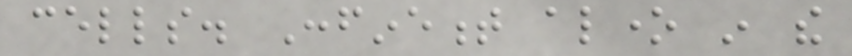cells. Confinement alone in the
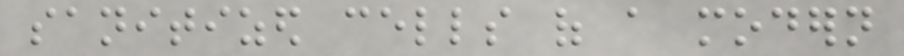sanitized cells of a modern
